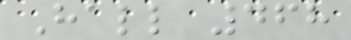Hall 468
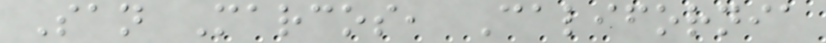San Marcos, California
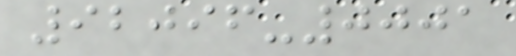92096-0001
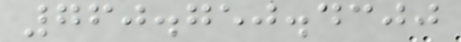760.750.4300
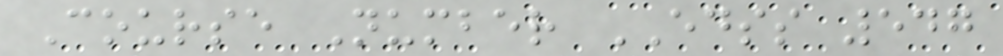Course Number EDSS 547
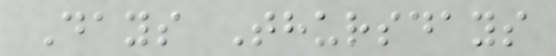Days Thursdays
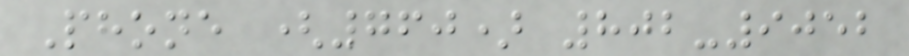Phone (760) 802-9052
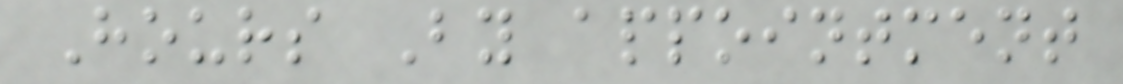Hours By appointment
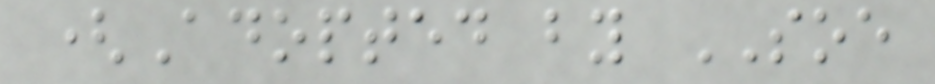(Adopted by SOE
